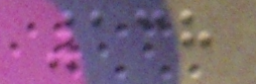138
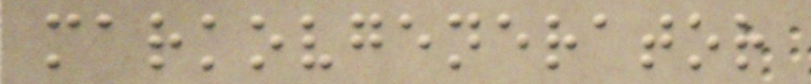markovgenerator
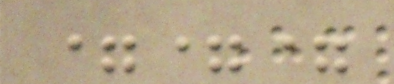===
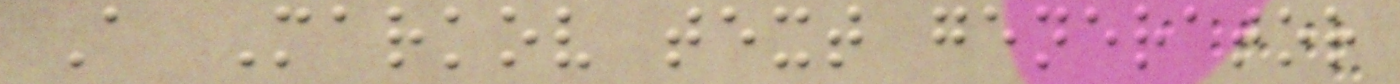A Markov text generator
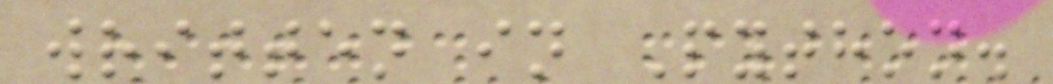written in Python.
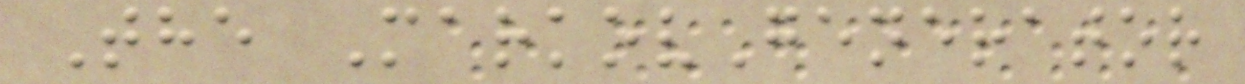The MarkovGenerator
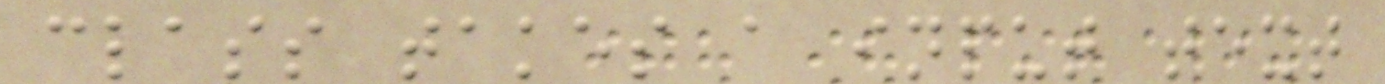class takes a input text
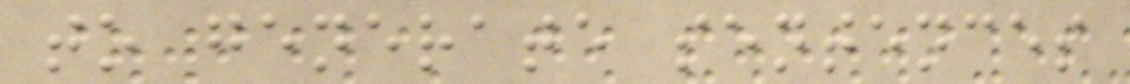to generate sentences
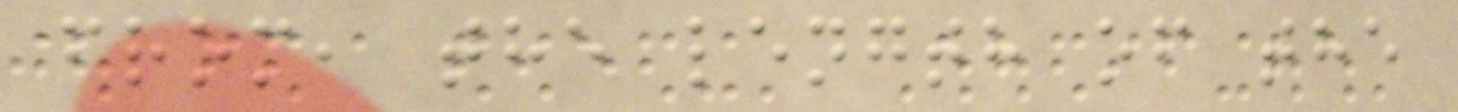from, the length of the
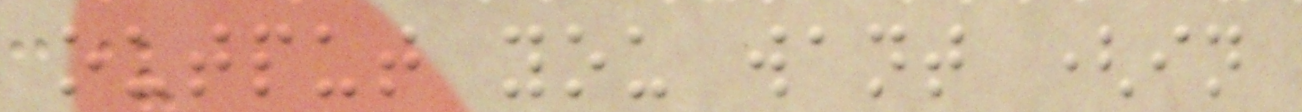output you want (in
